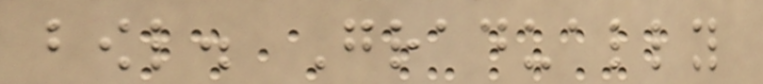bowl. Gradually
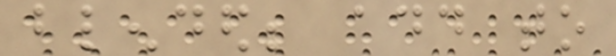blended; add to
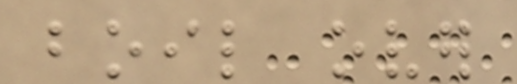boil over
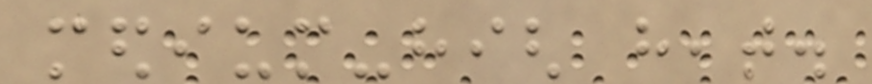medium-high heat.
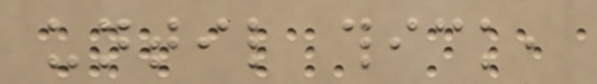until thick,
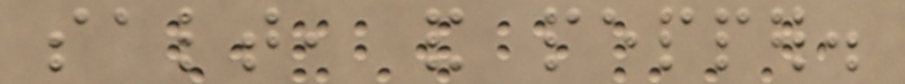salt, and pepper.
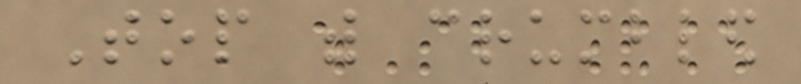Top with crumbled
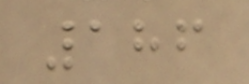186
